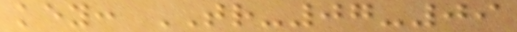key: TR-07-09
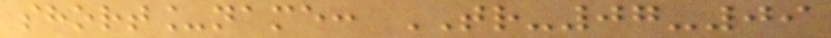short_name: TR-07-09
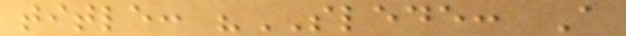title: "SLEDE: A
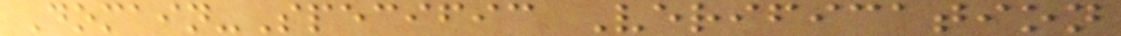Domain-Specific Verification
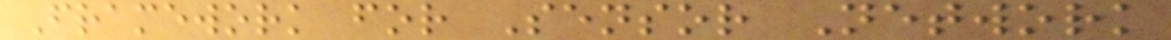Framework for Sensor Network
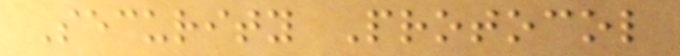Security Protocol
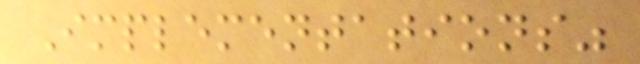Implementations"
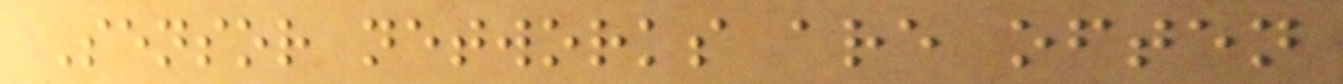Sensor networks are often
